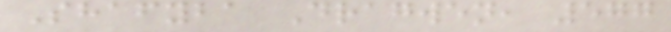Shafyba Dragwen, 577
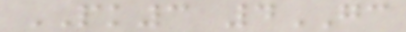PK3 4GC
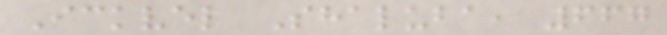Ickvel Shaluba, 667
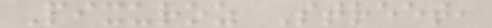Pixuroz Street,
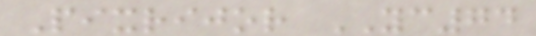Pixrijor YC74
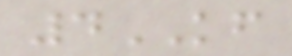4KF
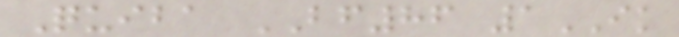Quiba BF86 1IK
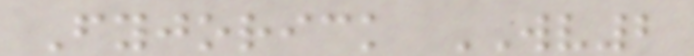Fyjorick WV2
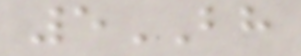5BH
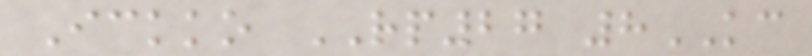Ickko RP27 8KC
